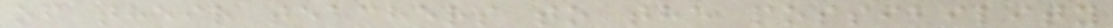of their teachers to the possibility
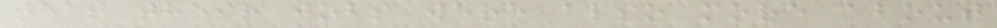that their jobs were also more about
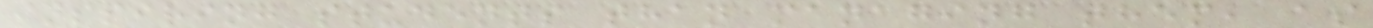inspiring students than managing them, as
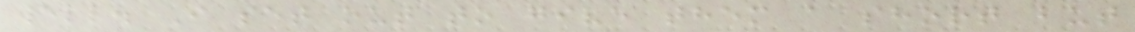well. I set out to give them a short but
